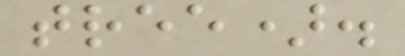tree).
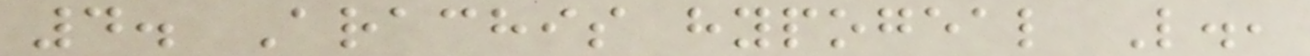4. Arachis hypogeal L.,
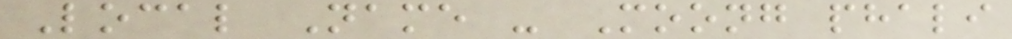Local Name - Moong phali
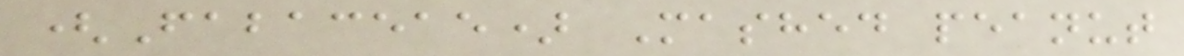(Fabaceae) Mashed peanut
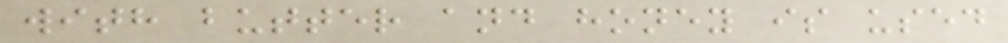with butter and honey is used
